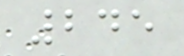245
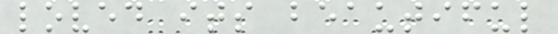loved its beautiful
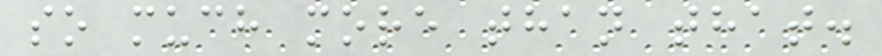so much more than that.
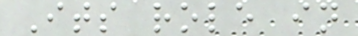Its role in
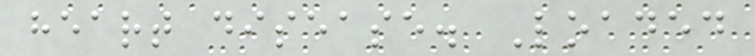heart disease. Loaded
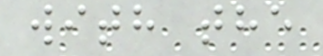with the
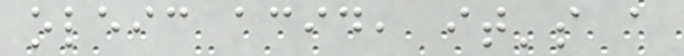oleic acid, it's a
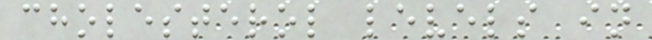cholesterol levels in
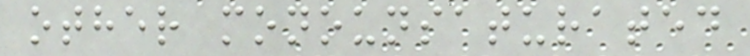other monounsaturated
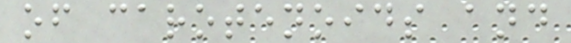of carotenoids and
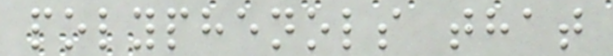polyphenols that
